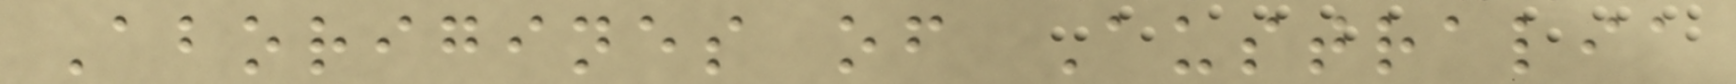Aborigines of Australia
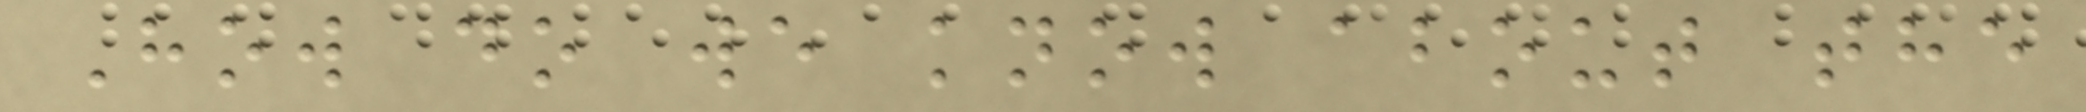How do we know about the
